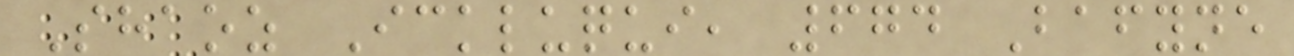Shaoz Ickluqui, 674 Bafyne
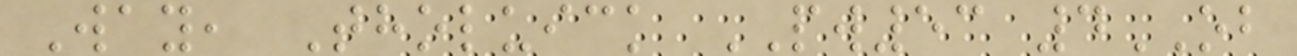Way, Tholuick PW53 4OB
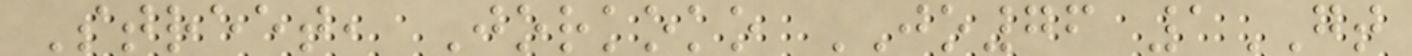Street, Jorkoko JO76 1GT
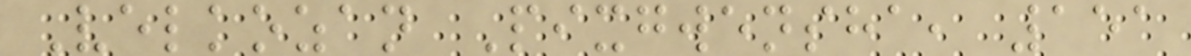Velkozan Pixgwensha, 151
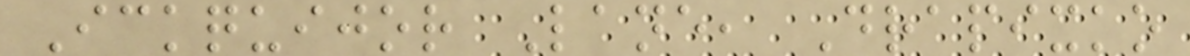Ickquijor Lane, Drapixko
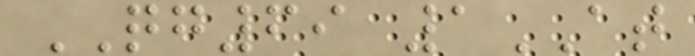QG69 1AT
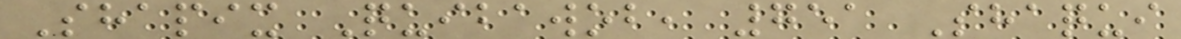Shapix Quibawob, 751 Shaqui
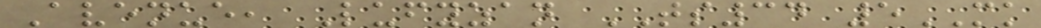Avenue, Lufyzan TS34 5MK
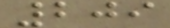209
